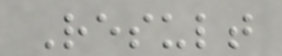Result
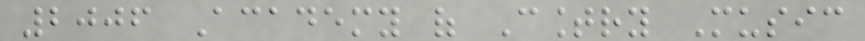2006 Academy of Country Music
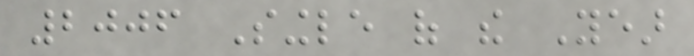2006 Single of the Year
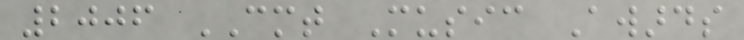2006 CMT Music Awards
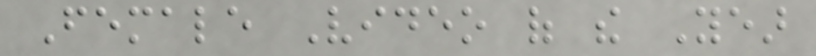Female Video of the Year
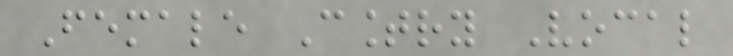Female Country Vocal
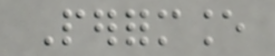Performance
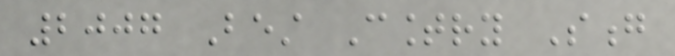2007 Best Country Song
